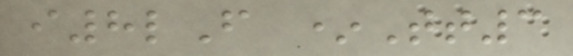i8lF *Tt3
